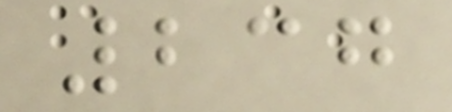237
